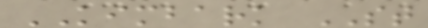KIMBARK ST
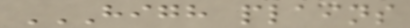HIGH PLAINS
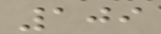109
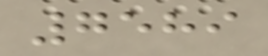7589
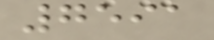7591
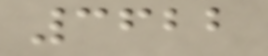3622
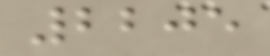2205
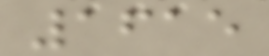1615
